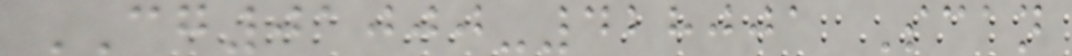CG01000-428001 Scan
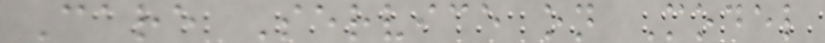Care Service on Model
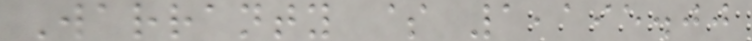Warranty $ 1,195.00
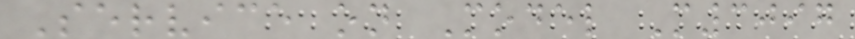Service on Model M3097
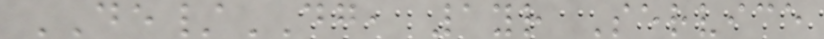DE/DG, 1yr Service
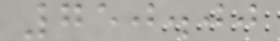750.00
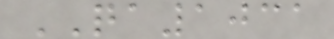QA1031
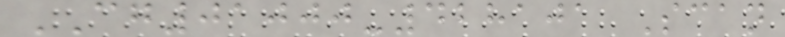CG01000-428101 Scan
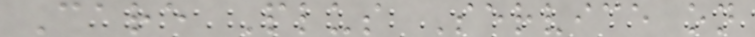Care Plus Service on
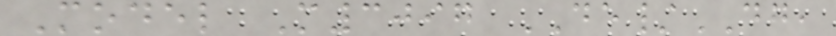Model M3097 DE/DG,
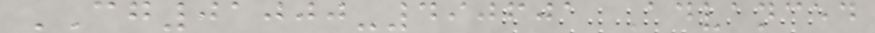CG01000-490601 Advanced
